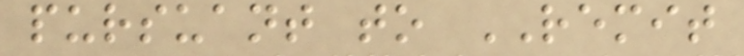pursuant to REMIT
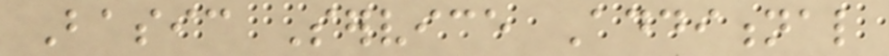Basic Service Additional
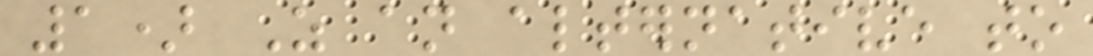1) As an alternative to
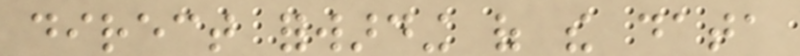direct forwarding of the data
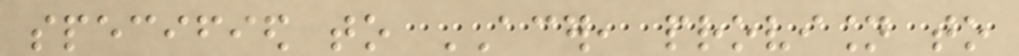specified to ACER, provision to
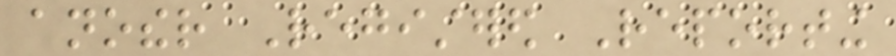another Registered Reporting
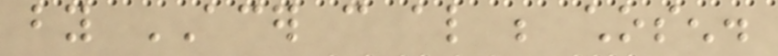by ACER can also be chosen.
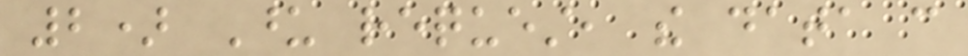2) Upon request, the data can
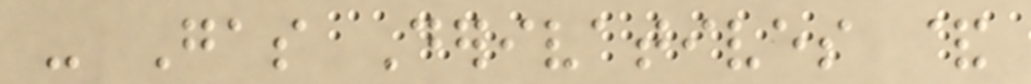- Gas Derivatives &
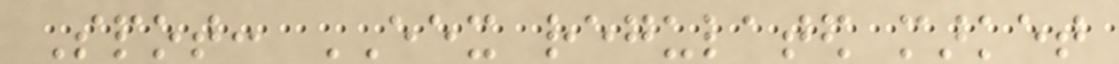Spot: EEX regulated market
